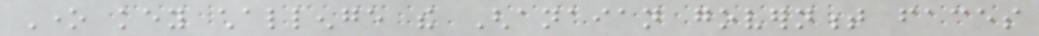One key challenge the Ghanaian government faces
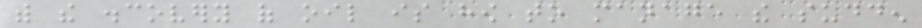with the discovery of oil is how to manage the sudden
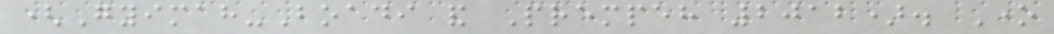(Gyimah-Boadi and Prempeh 2012). One
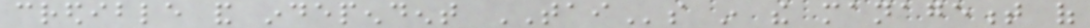credible and independent TAIs in the management of
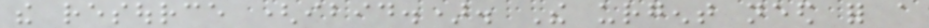the resource (ibid.). The urgent need for a
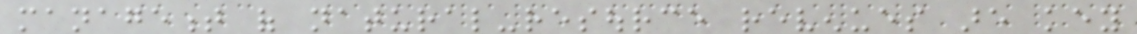management of natural-resource revenues are key
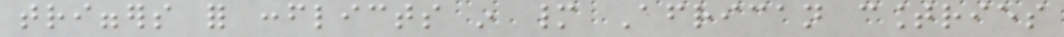triggers for conflicts in many African countries
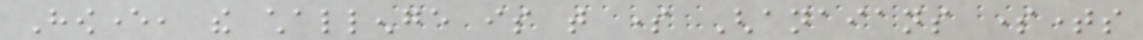However, the challenge is that some Ghanaians sometimes
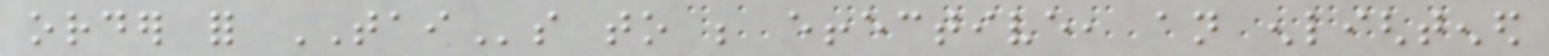order for TAIs to be effective, an enlightened
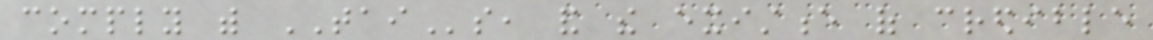comply with TAIs, and the existence of credible
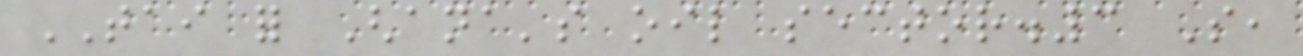TAI for Ghana's oil sector.3 So,
